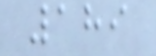189
